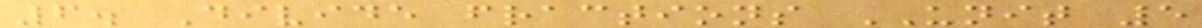6. Divide fractions UNIT 5
